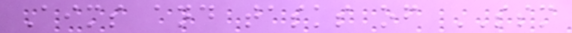Aims and tasks of SSM
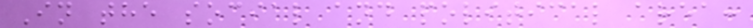In the social and political area:
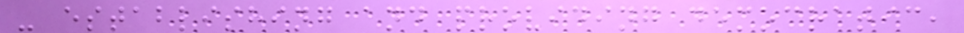- establishing and providing democratic,
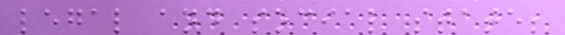legal and social state;
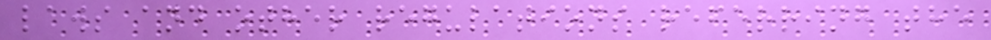laws and other regulations referring the
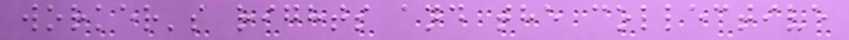worker's rights and the collective
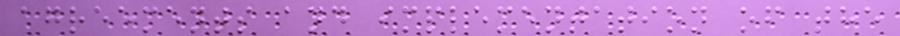agreements and implementation of the
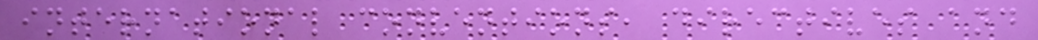international conventions, directives and
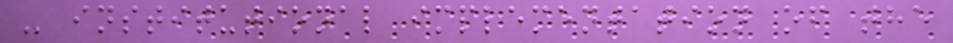- institutional implementation of the
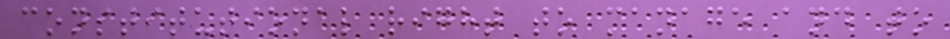constitutional right to manage and to
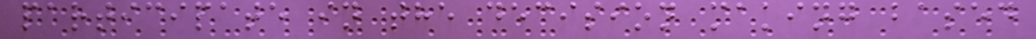participate in the decision making based
